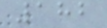182
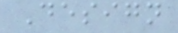Design
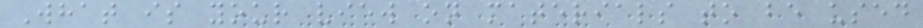What is your view on materials to be used
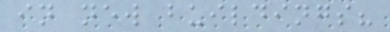in new buildings?
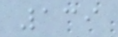139
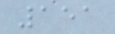151
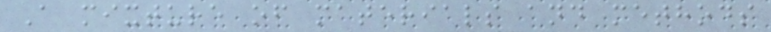A mixture of materials and methods
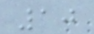10
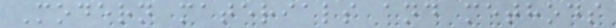Modern materials and methods
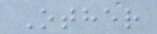Other
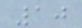10
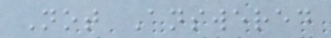Not Answered
